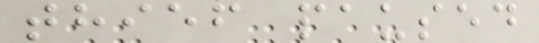thief paused
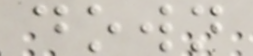down
